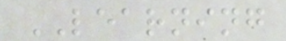LEARNING
